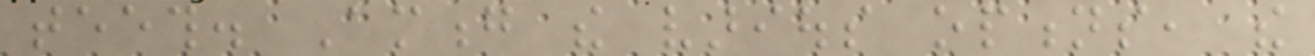teeth. Among the various options, the
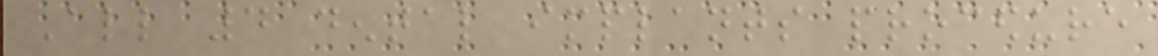All 4 dental implants procedure
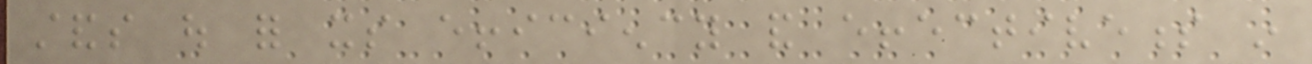stands out for its efficiency and effectiveness in
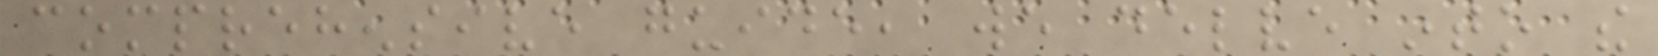comprehensive guide, we delve into the
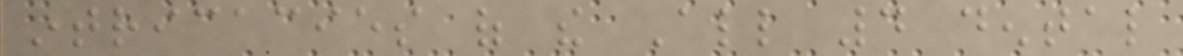intricacies of the All 4 dental
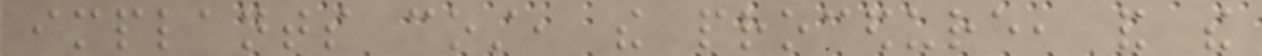implants cost, the procedure, and the
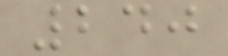240
